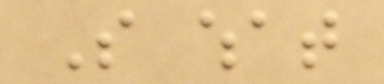So what
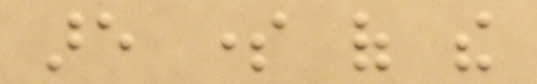are some of the
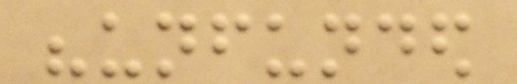"unfunded
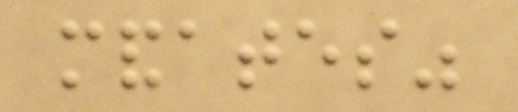mandates"
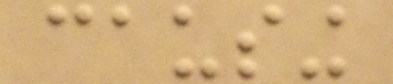causing
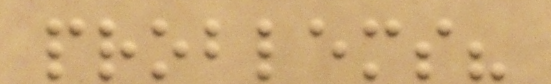problems?
